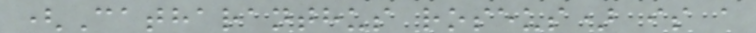(Catharanthus roseus) is a
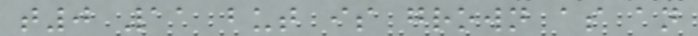t0 11 but is grown as an
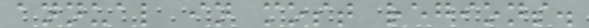annual in most regions.
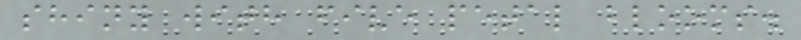shiny with five petal blooms.
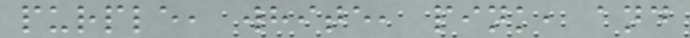purple, white, pink, and
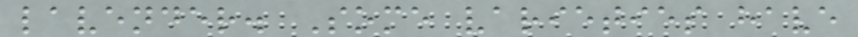lavender. Some varieties have
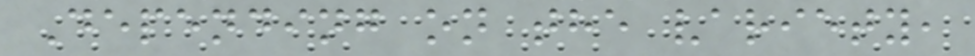Depending on the variety,
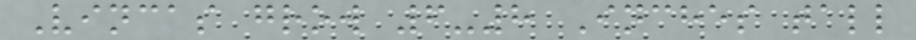Vincas grow 6-8 Inches tall
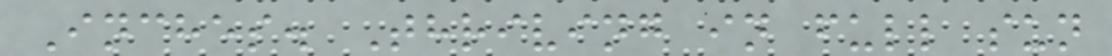Inches. Thriving in full sun
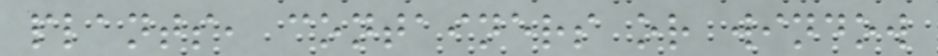plants, containers or window
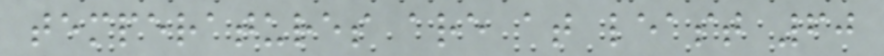temperatures are at least 60
